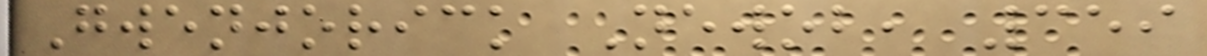Gwenjorick Newob, 359
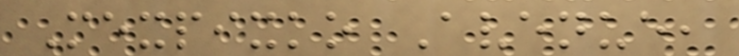Mexpixko Avenue,
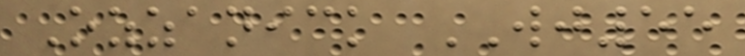Ozzanick WJ55
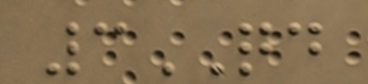3QD
